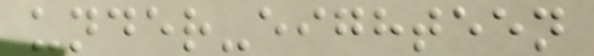under-eighteen
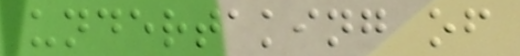undertaking of
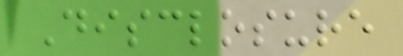Disclosure
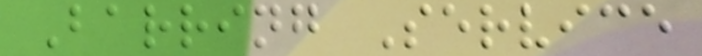Barring Service
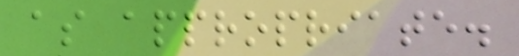as appropriate.
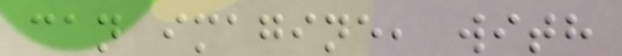can imagine, with
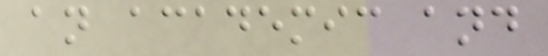an academic and
